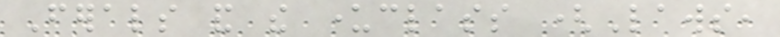Ferals and the underclass (Laws,
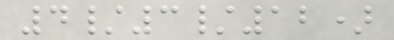4/3/12)
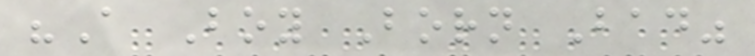"A Boy Born Bad"
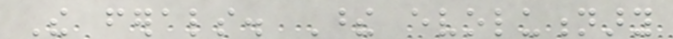The ferals. These evolutionary
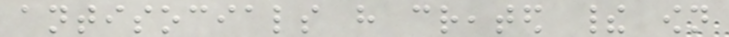antisocials have created their own
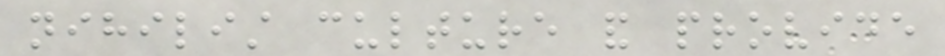nihilist culture and provide
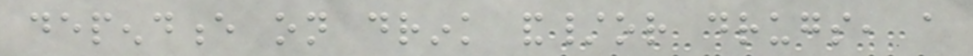dependence on drink and/or drugs, a
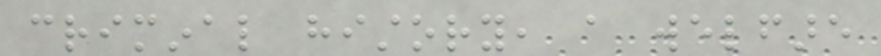criminal history, a welfare
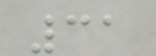31
